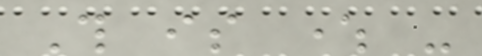This is where -
